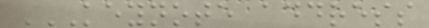KEYNOTE ADDRESS
